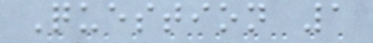Question 1
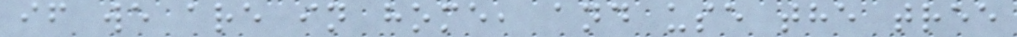if we are in home, and use the tree
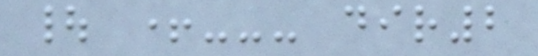| +--- dir2
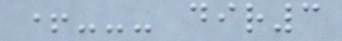+--- dir3
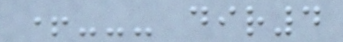+--- dir4
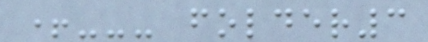+--- folder3
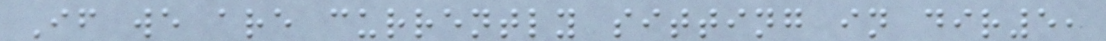If we are currently sitting in dir5,
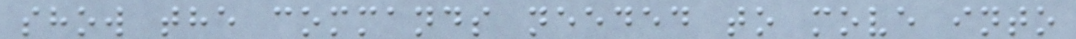show the commands needed to move into
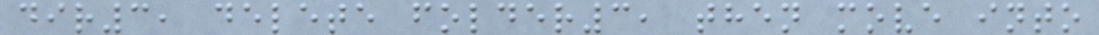dir3, delete folder3, then move into
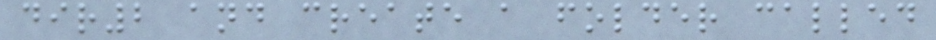dir2 and create a folder called
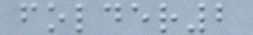folder2
